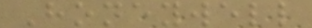Honeywell
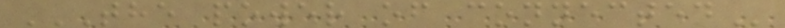THE POWER OF CONNECTED
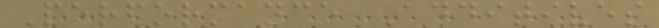Performance Additives
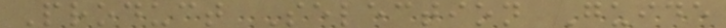Product Selection Guide
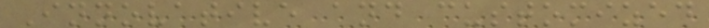Innovative and customized
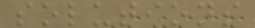solutions
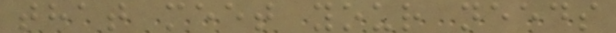that meet your needs
